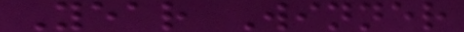Year Winner
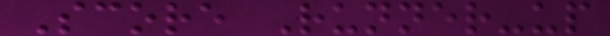Score Runner-up
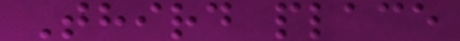Third place
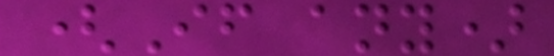(If any)
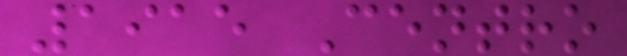1915 Centro
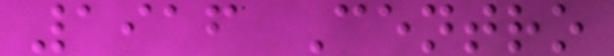1916 Centro
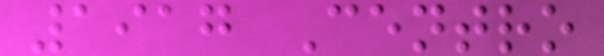1917 Centro
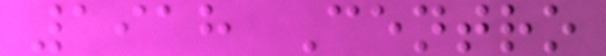1918 Centro
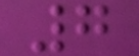7
